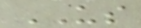US
